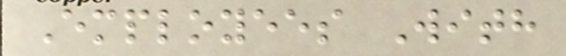Employees With
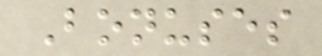Bonuses
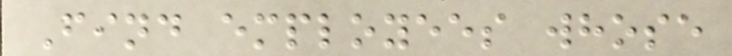Find employees whose
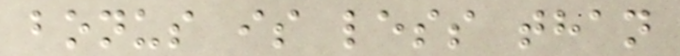bonus is less than
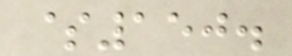$150.
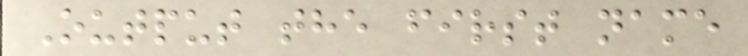Output the first name
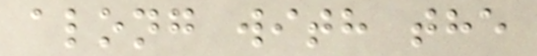along with the
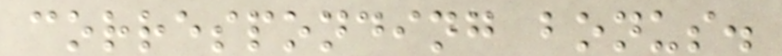corresponding bonus.
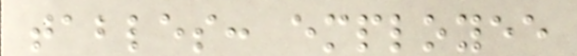tables: employee
